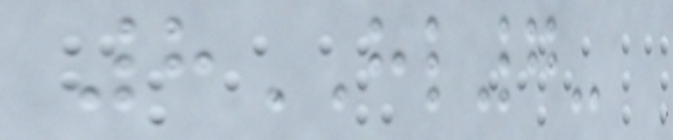8HL7-
